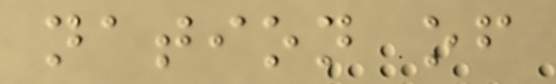nation of
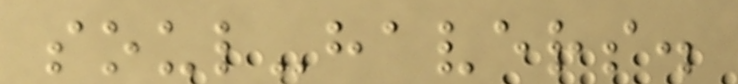soul-havers.
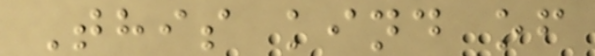This kind of
